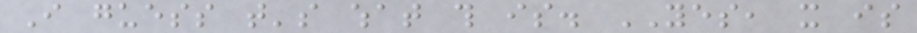I guess that's what this is. YES, it is
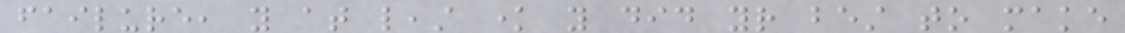failure, you at least know you did your best to make
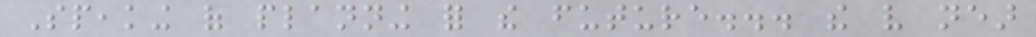Speaking of planning for the future... the very near
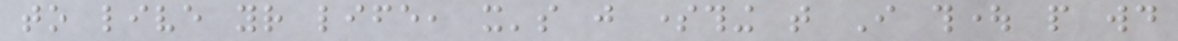to live your life, it's just something that I thought people would
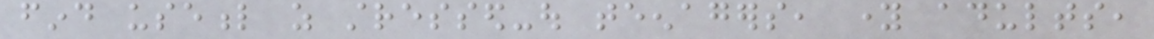find useful as stressed-out teenagers, young adults,
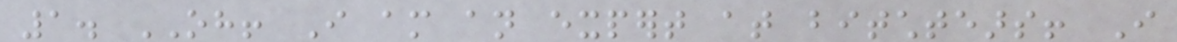1. OH! I am an expert at bitchtears! I
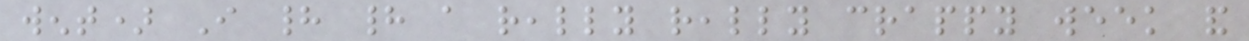went) I had had a really really crappy week and
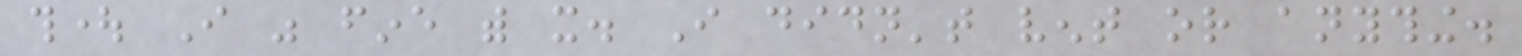thought I was fine with it. I didn't vent or anything.
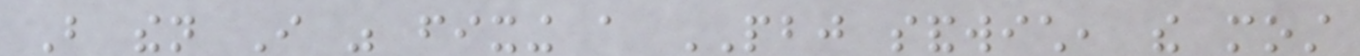But then I was fixing a PBJ sandwich, the most
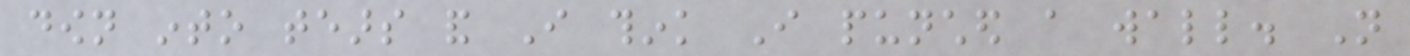down into tears and I think I punched a wall. Not
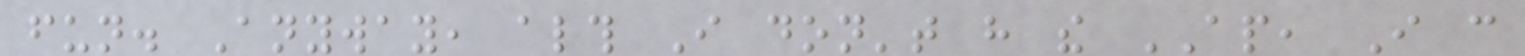fun. Anyway, although I don't have the AP, I can
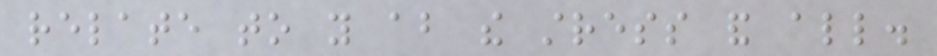relate to you about the stress and all.
